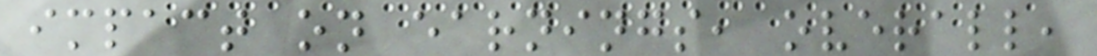impact on earnings, overall,
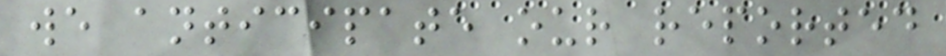we anticipate our reported
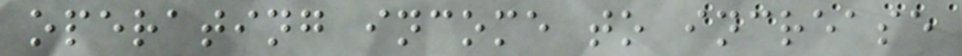operating income to increase
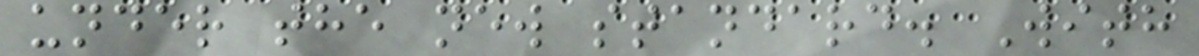under the new standard. With
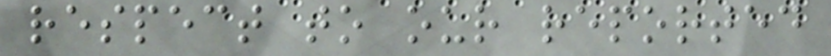respect to our reported
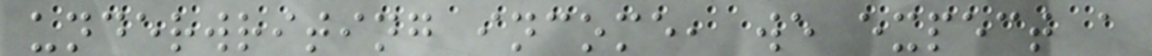underwriting income, we expect a
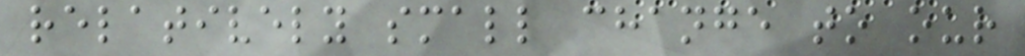relatively small change to our
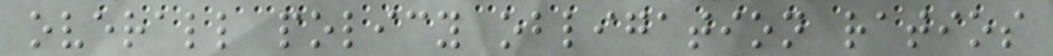overall policy obligation ratios
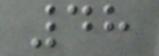48
